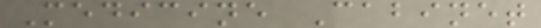Medicine Cabinet
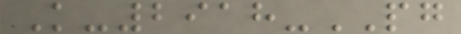K-2918-PG
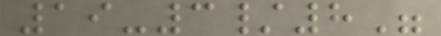19-3/8"
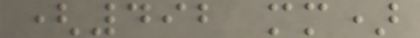(492 mm)
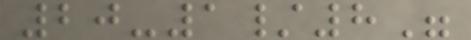20-1/8"
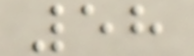58
